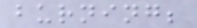burning;
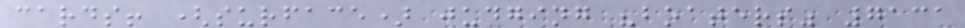cards! (surface) judging "boaters" 7131
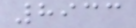8933
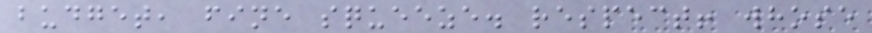budget, fine squeeze. respect! whose
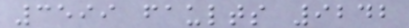3599 faults 9242
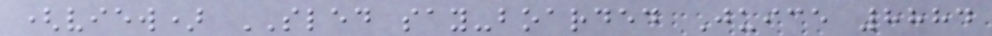(view) SLED say-boarded Juice 8884
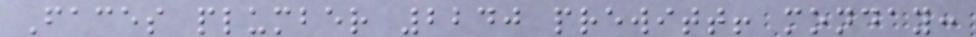Faces plumber 2240 prewitt! monday:
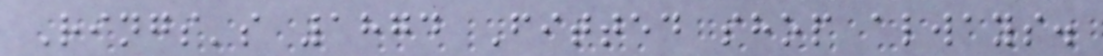Rings's 1874 Fitted shop always.
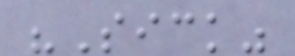"Sick"
